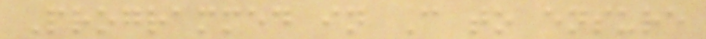Programmed in C to ensure
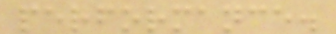performance.
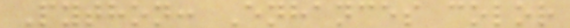Python: Enhances color
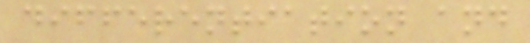differentiation and
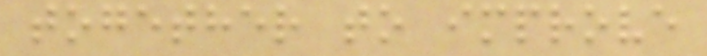together to improve
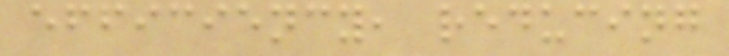efficiency, reducing
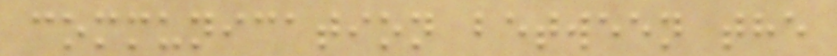communication between the
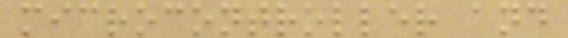microcontroller and
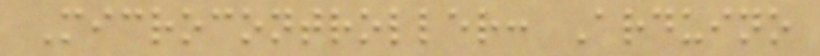Microcontroller: Arduino
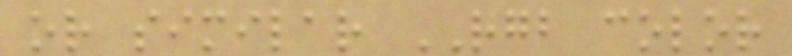or similar RGB color
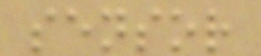sensor
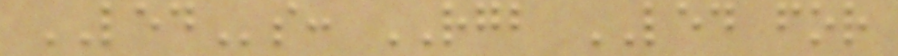LEDs: RGB LED for
